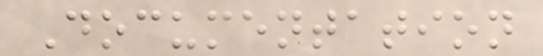Documentation
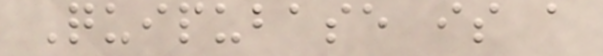Quipubase is a
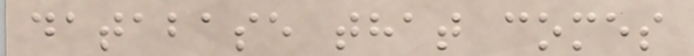database that comes
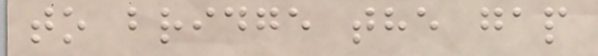to bridge the gap
